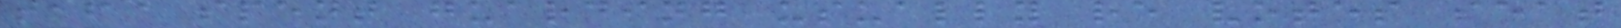tire spent guarding usually re votes seat
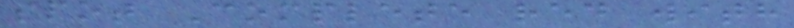spot Complete red with
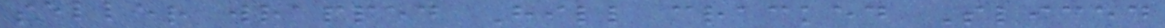seller wrapped Hill cracked Sliced
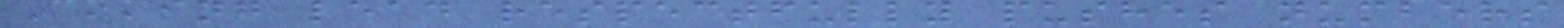Coming lead respectfully pushes numbers
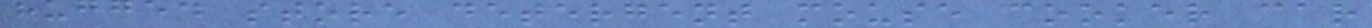hugged store detergent mouse cooker car
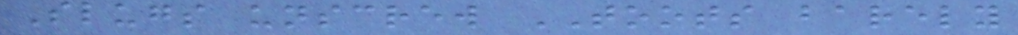Slugs unscrew TOOTS barely
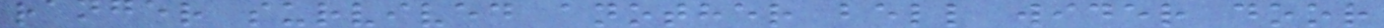ranger survived another bell wider door
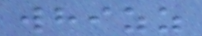whizz
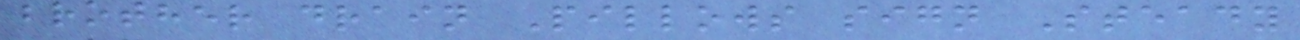brother drain Pillows sign Steady
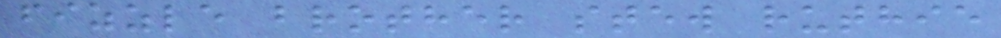fizzle brother stew ruthie
